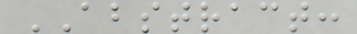ABSTRACT:
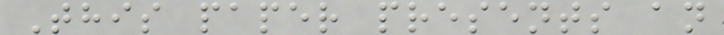This paper presents an
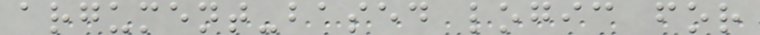argument-based logic for
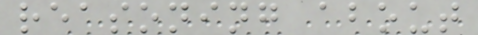reasoning about
